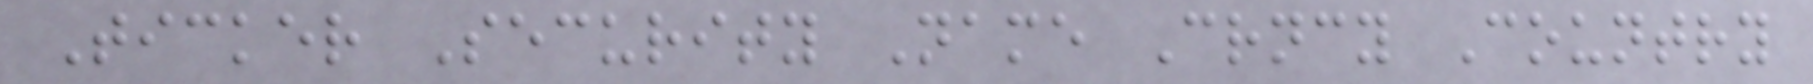Ticker Security Name Crncy Country
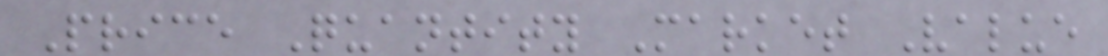Price Quantity Market Value
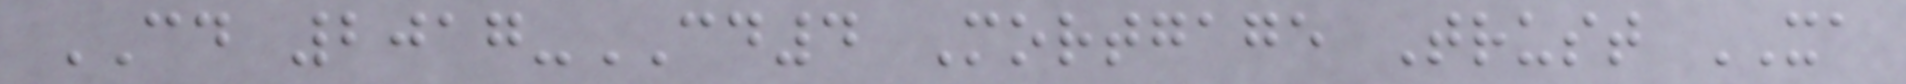CD 2017-CD4 Mortgage Trust XA
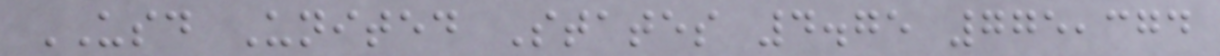USD United States 4.75 775,374
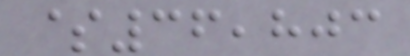$36,803
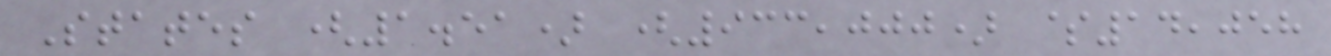States (1.51) (933,000) $14,058
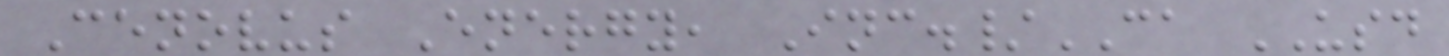Cenovus Energy, Inc./CA USD
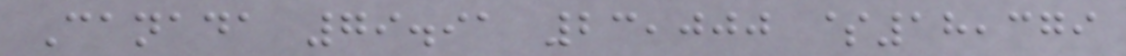Canada 79.91 23,000 $18,379
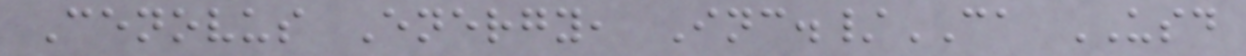Cenovus Energy, Inc./CA USD
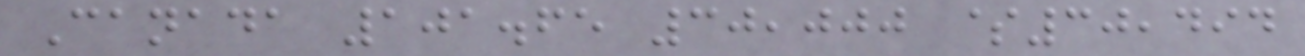Canada 101.65 30,000 $30,494
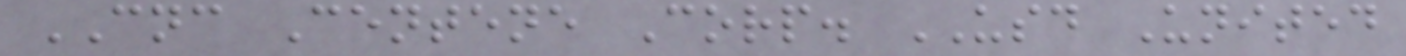CNC Centene Corp. USD United
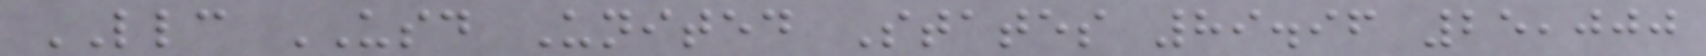LLC USD United States 89.96 25,000
